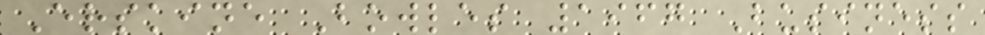Erskine Bowles 1967 Business
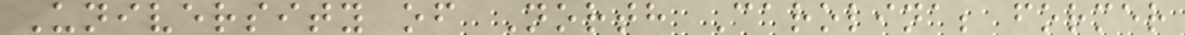University of North Carolina; former
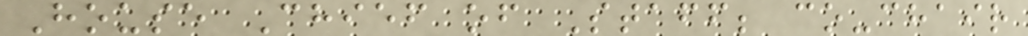House Chief of Staff; co-chair
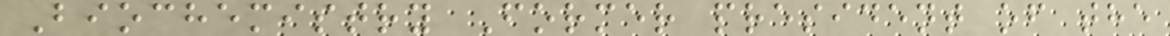Biochemistry Former president of the
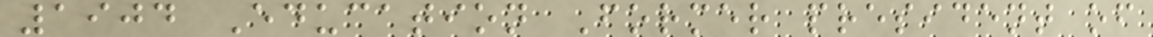1904 Education Former president of
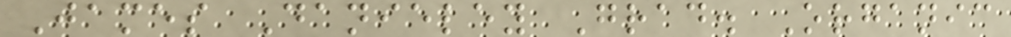James Danieley Grad. Organic
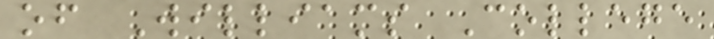of Williams College
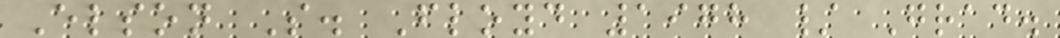Elson S. Floyd 1978 / Grad.
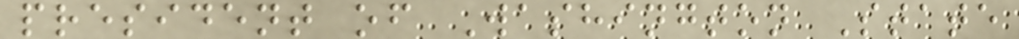president of Washington State
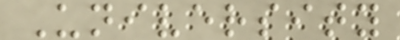University
